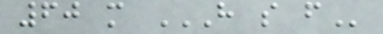60 m H S F
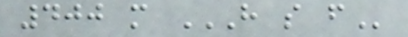400 m H S F
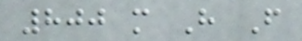800 m H F
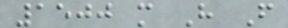1500 m H F
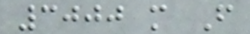3000 m F
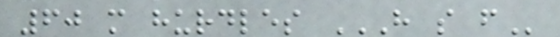60 m hurdles H S F
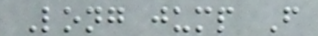Long jump F
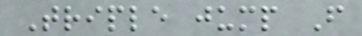Triple jump F
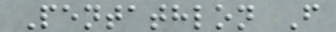Pentathlon F
